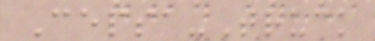Cepsa-Truck
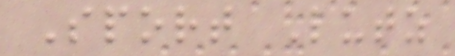Sport Lutz
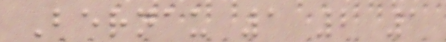Bernau 1 2 1
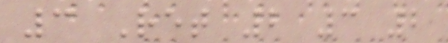3 Ret 2 3 2
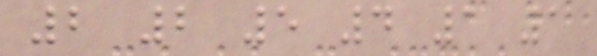2 2 5 4 1 1
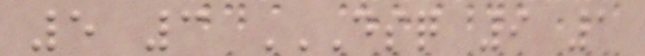5 3 DSQ 9 1
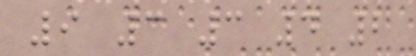9 3 3 4 2
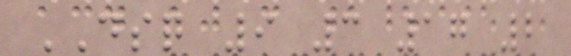DSQ 9 3 17 2
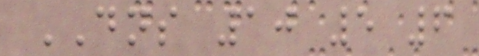DNS 10 5 6
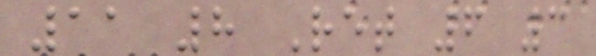11 8 Ret 6 3
